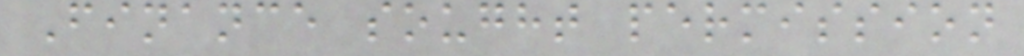Finance sought permission
